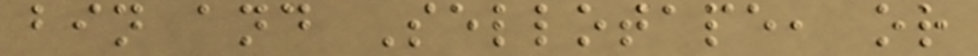bin and Sellotape, or
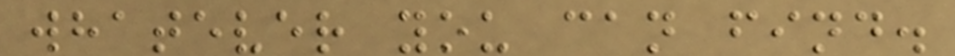whatever you can find.
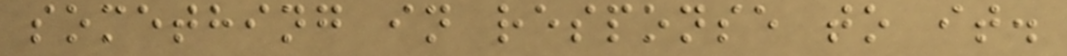something in response to it.
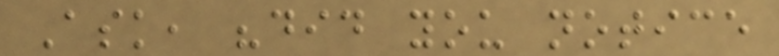Ask, "did you notice
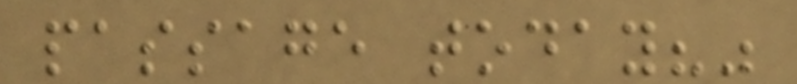passage today?"
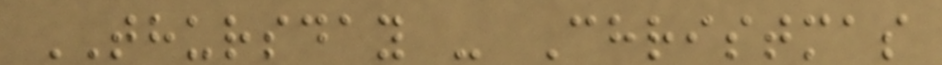THURSDAY - Christmas
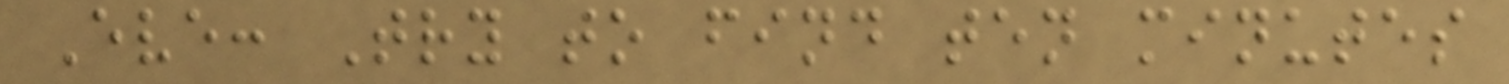Eve: Try to find ten minutes
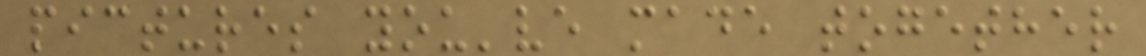pictures you've made together
